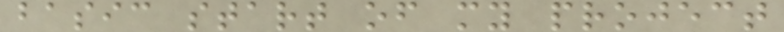basic start of my project
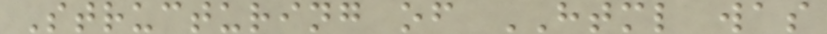Structuring of HTML was
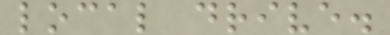local drive.
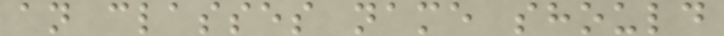an classes name should
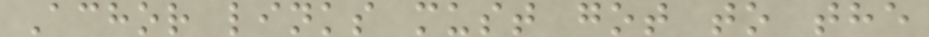Achor links must got to the
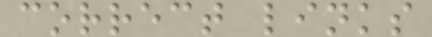correct links
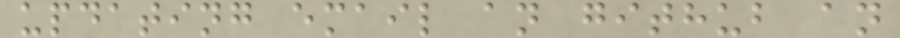updating email an github an
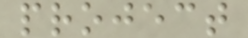project
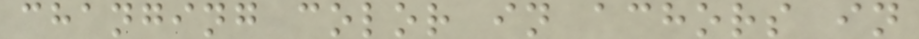changing color in achors in
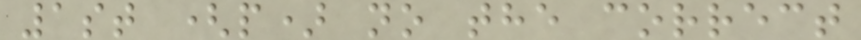1st (p) no the correct
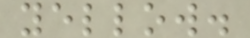yellow.
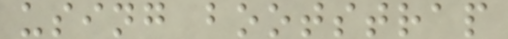using bootstrap
